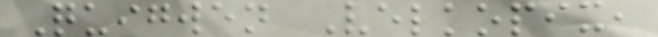Quigwen Velkopix,
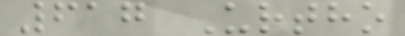617 Urtho
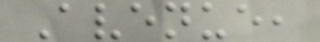Avenue,
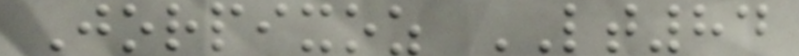Jorpixoz LT84
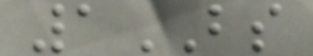1BS
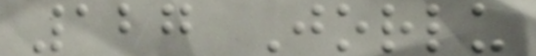127 Jorlu
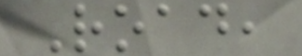Road,
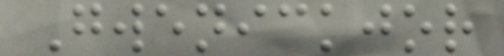Gwenickjor
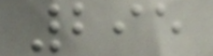295
